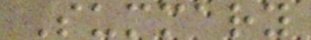Summary
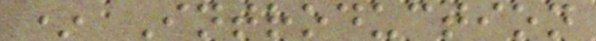* Introduction
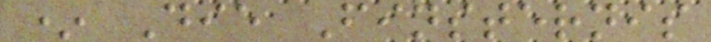* Die Finsternis
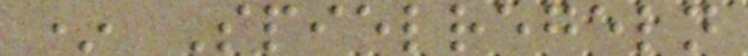* Spielregeln
